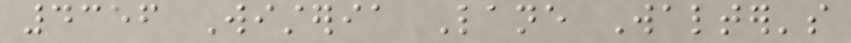4356 Wisteria Lane Walter's
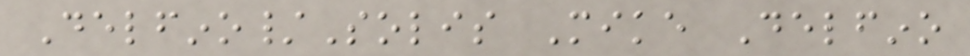Delfino/Solis Mike Delfino
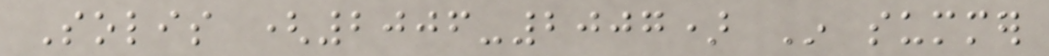Solis (2006-2007) In summer
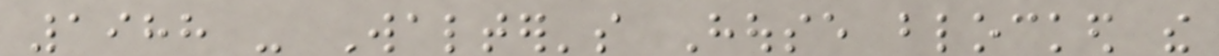1988 - Walter's House blocked the
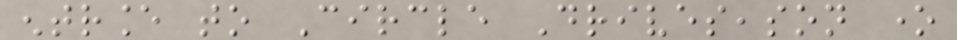entrance to Circle Driveseason one
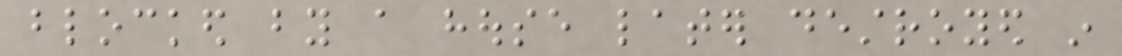blocked by a house later destroyed in
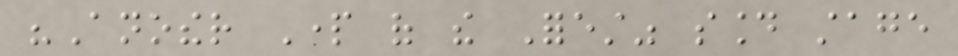"Another Part of the Forest" sound stage
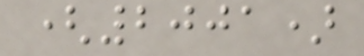(2001)
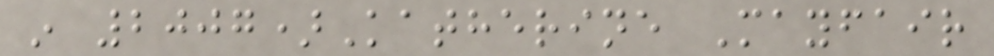in 2007)Katherine Mayfair
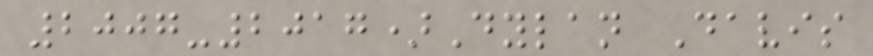2007-2017)Dylan Davis
